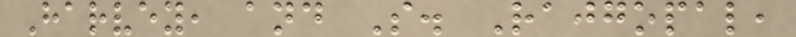Harvey, and S. Rajgopal,
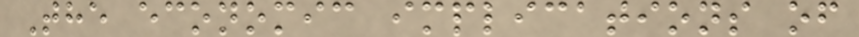The economic implications of
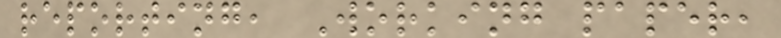reporting, Working paper,
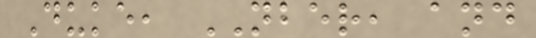Duke, NBER, and
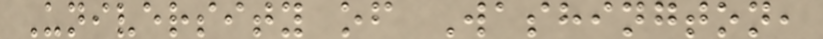University of Washington,
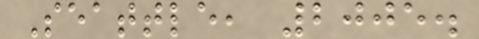Seattle, 2005.
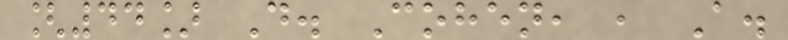[44] D. Cohen, , A.
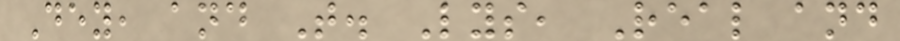Dey, and T. Lys, Real and
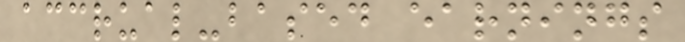accrual-based earnings
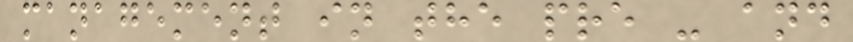management in the pre - and
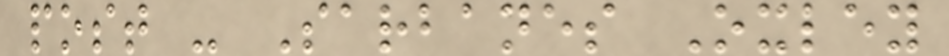post - Sarbanes Oxley
